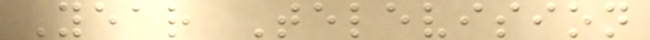Year Television
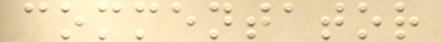commentator
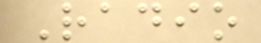Radio
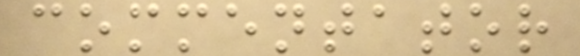commentator
